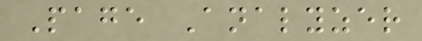Page Analyzer
